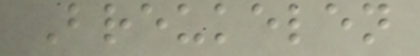Breukelen
